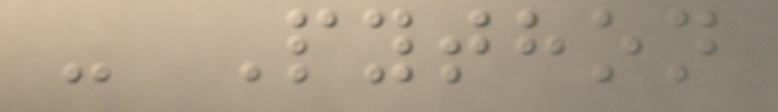- Python
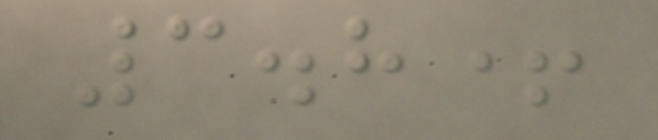3.8+
